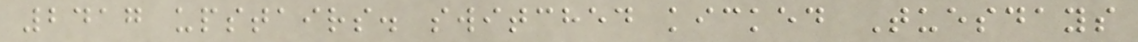2417 upstairs. switched kicked Tuesdays
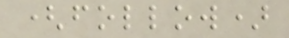(follow)
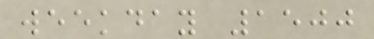weekday 1500
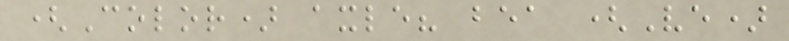(Color) axle? bea (Ve)
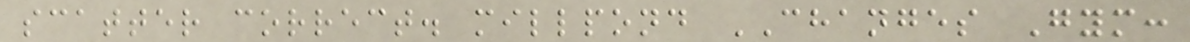scatter correct. millpond CHANGES Gym:
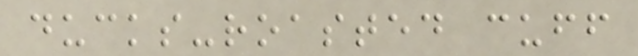ducks-roasted cuff
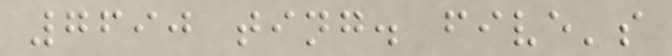7690 ting. five's
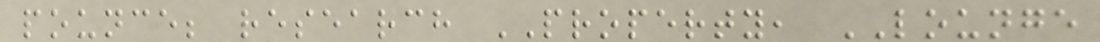pounce; research PROPERTY, LOUNGE
